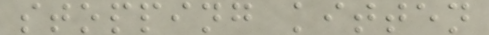stopping kitten
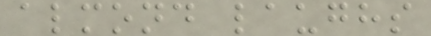almond laughs
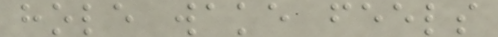hole wake feels
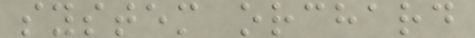system orchard
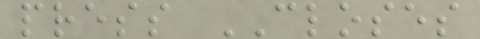press CLOSES
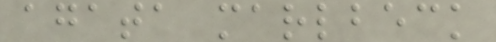agata marlbeck
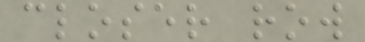closer row
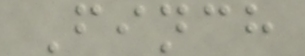Finch
